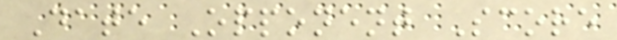Date Opponent Score
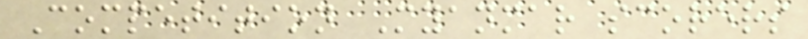Competition Myanmar scorers
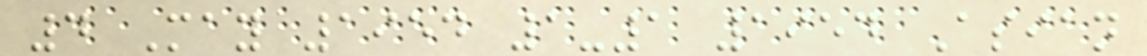4 May 1954 1-1 1954 Asian
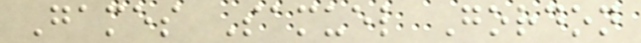Games Samuel Gordon
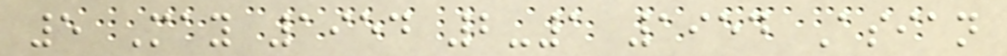5 May 1954 2-1 1954 Asian
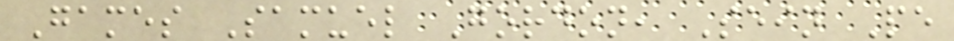Games Samuel Gordon, Sein Pe
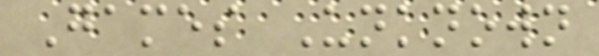Games Unknown
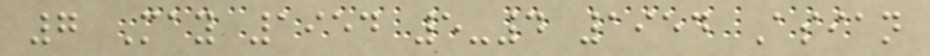7 May 1954 5-4 1954 Asian
